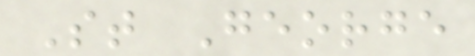St George
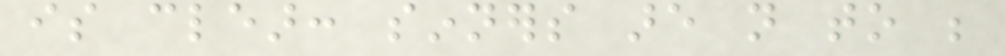is clear: sinners are not to be
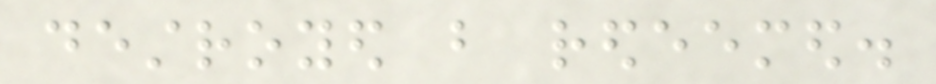destroyed but redeemed.
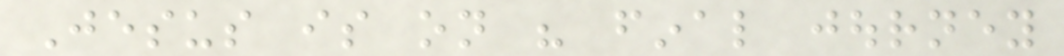Jesus is on his final journey
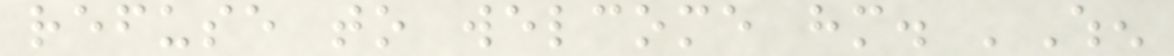refuse to welcome him. 'When
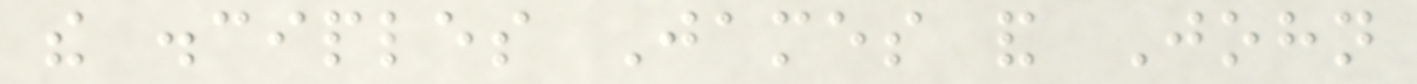the disciples James and John
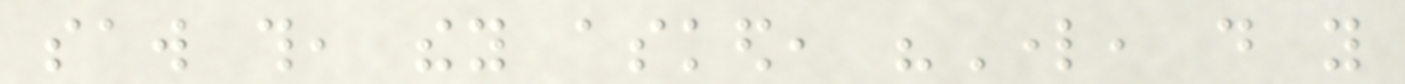saw this, they asked, "Lord, do you
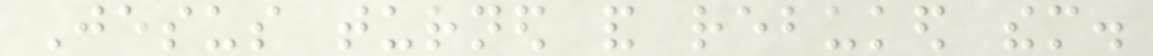Jesus turned and rebuked them.
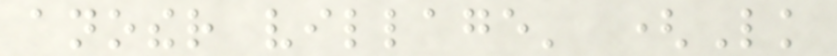another village' (Lk
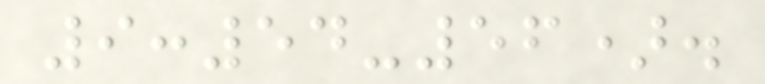9:54-56).
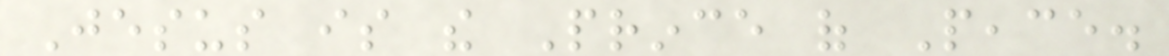Jesus is the Prince of Peace.
